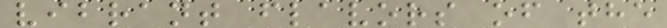vibrant flavors of the
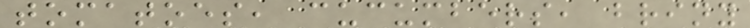tomatoes, cucumbers, briny
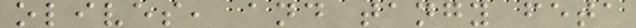olives, and tangy feta
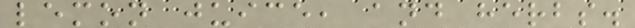lemon juice, and herbs.
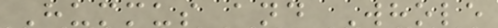Hummus and Whole
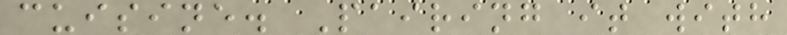cuisine. Pairing it with
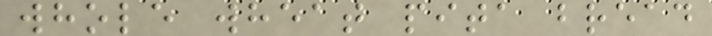whole wheat pita bread
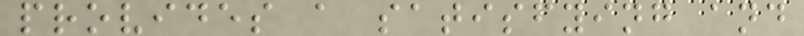provides a satisfying and
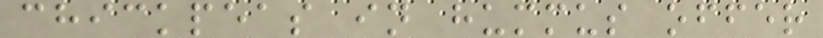chickpeas in hummus offer
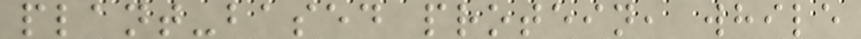plant-based protein, while
